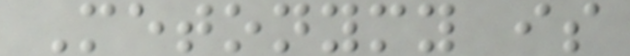Metonymy is
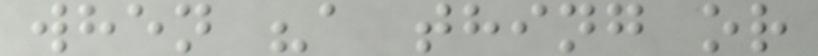when "a thing or
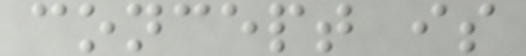concept is
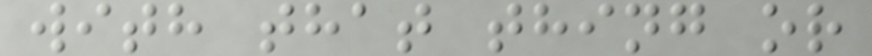with that thing or
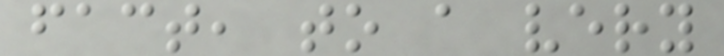fact, to a very
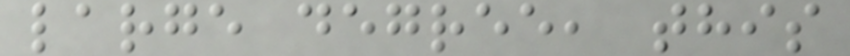large degree, this
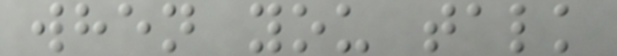when you talk
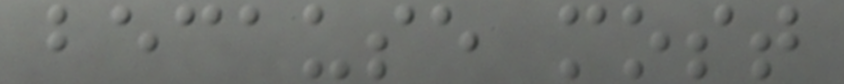because most
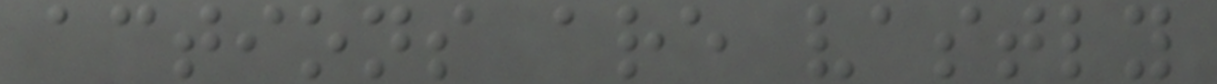actions are vastly
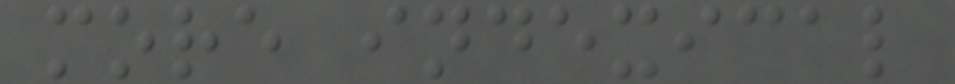more indexical
